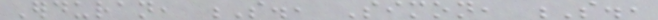Erduran, S., Simon, S.,
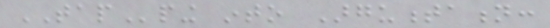TAPping into Argumentation:
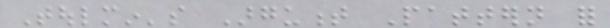Toulmin's Argument Pattern for
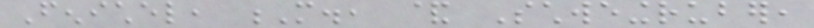Fenichel, M., & Schweingruber,
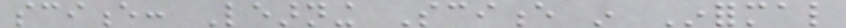science: Learning Science in Informal
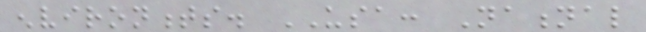environments. USA: National
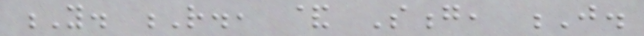Y. R., & Song, J.
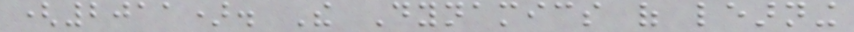(2011). The Dynamics of learning
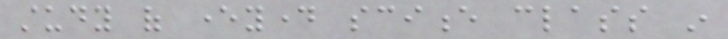study of everyday science class in
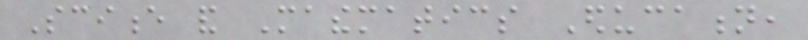Science and Mathematics Education,
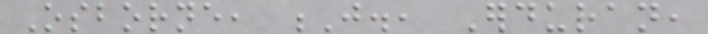Osborne, J., Erduran,
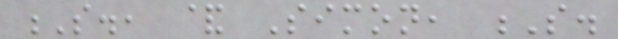S., & Simon, S.
